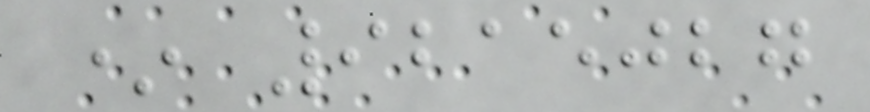* 9215027
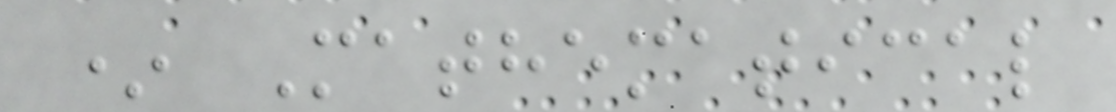* Mathematical
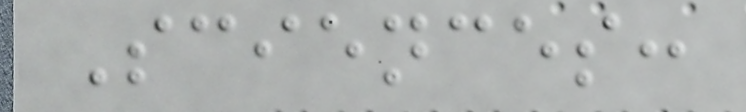Sciences:
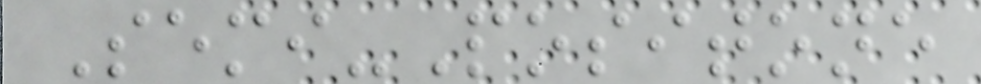Semi-Positone
